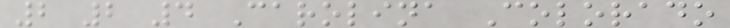2 2 4 Carolina Colorado
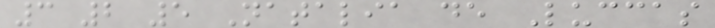3 2 5 Natalia de Luccas
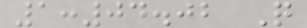1:04.02 Q
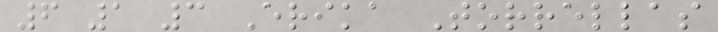6 1 3 Erika Torrellas
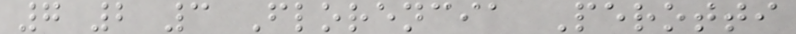7 2 3 Florencia Perotti
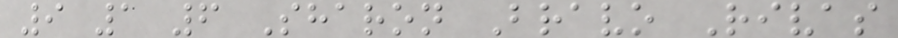9 1 6 Sharon Bravo Rivas
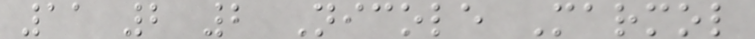11 2 2 Nicole Marmol
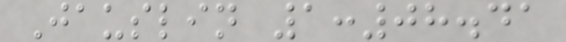Jauslin 1:08.41
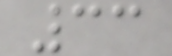33
